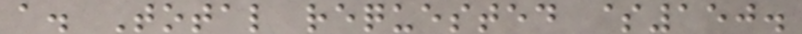a. Total requested $150.
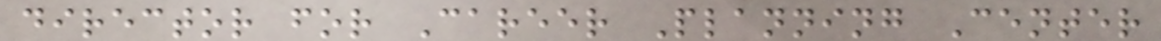director for Career Planning Center
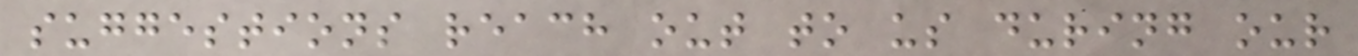suggestions reach out to us during our
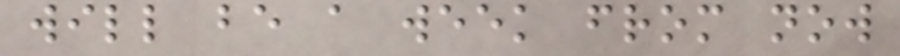will be a week from now
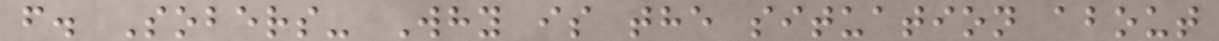f. Sobers- Why is the situation about
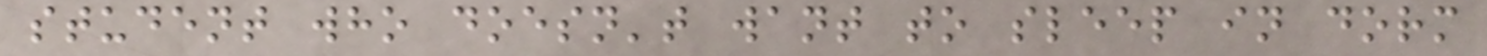student who doesn't want to sleep in dorm
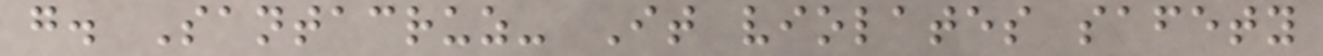g. Santacruz- It violates safety
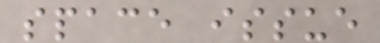space issue
